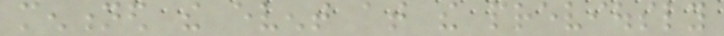mentioned the event at the previously
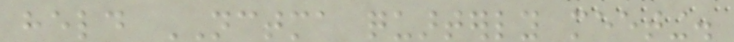held NCTMA quarterly meeting.
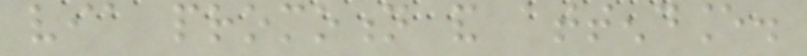via promotion and attendance.
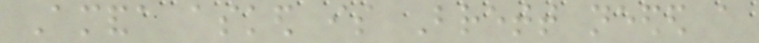Amanda asked is Brett needed a
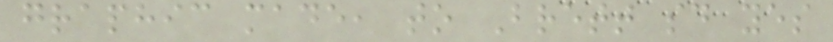graphic made, to Brett said yes
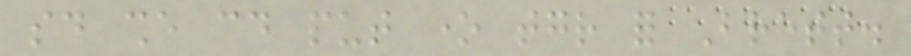said she could put one together for Brett.
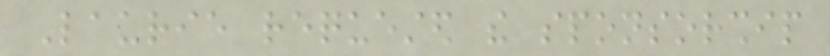Laurie requested the sponsorship
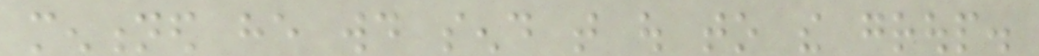mentioned he would send that out to the group.
